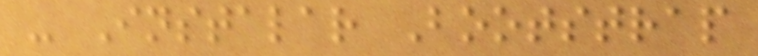- Instalar Bootstrap
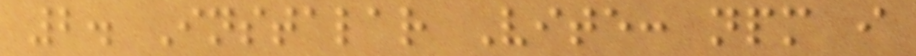2. Instalar Vite: npm i
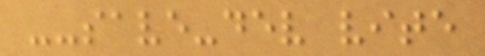--save-dev vite
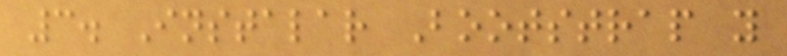3. Instalar Bootstrap y
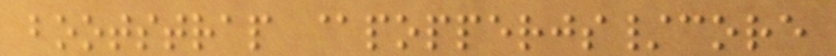bootstrap @popperjs/core
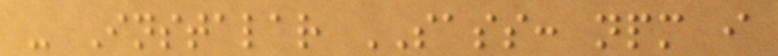- Instalar SASS: npm i
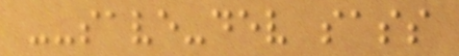--save-dev sass
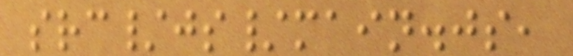src/js/main.js,
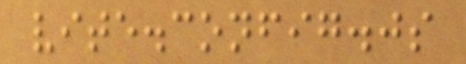vite.config.js
